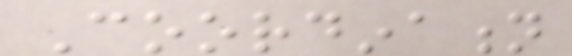Coordination
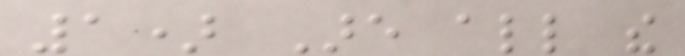1) Are all the
